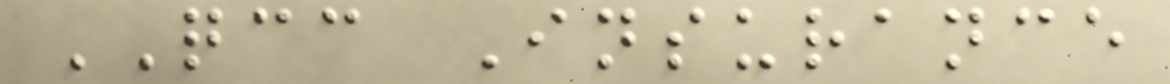QCC Insurance
